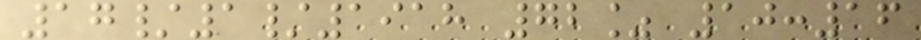17/1/1918 72% 10:16
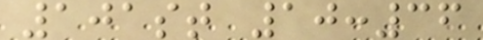101st 10:36
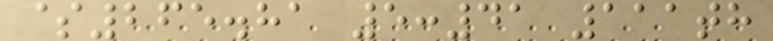$265.81 5:41 111th
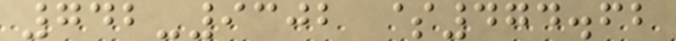742-9302 $474.62
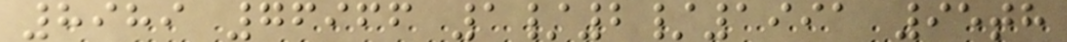8989 76966 1/2/1991 95th
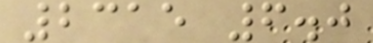2315 6.0
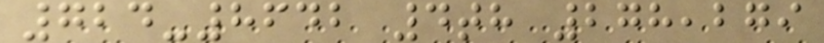724-8642 4th 278,279
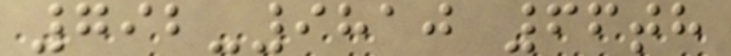792-9810 66th
